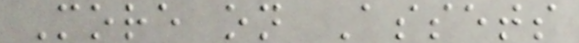More on Assets
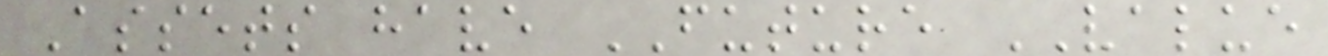Assets have FUTURE VALUE
